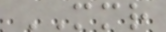MMR
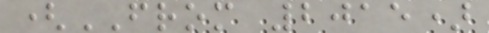(FROM 2015)
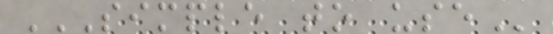SIMPLE TO USE
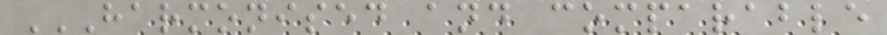HARMONISED AND COMPARABLE
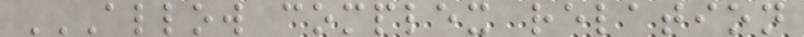ALLOW COMPLEX RELATION
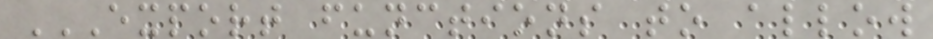EXPORT FUNCTIONS TO ALLOW
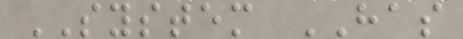SYSTEM HAS
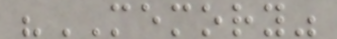"MEMORY"
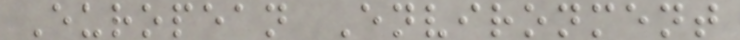European Environment
